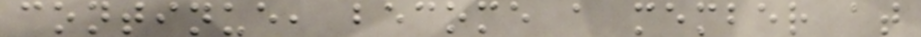continue, become a member at
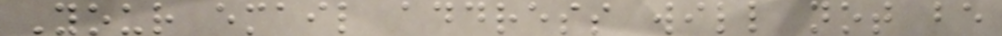Your email address will not be
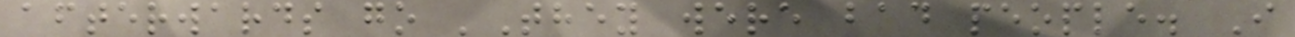afterwards go 'They were bad people. I
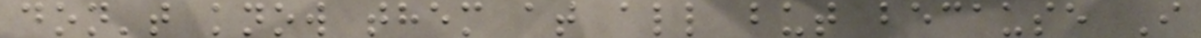don't know them at all but because I
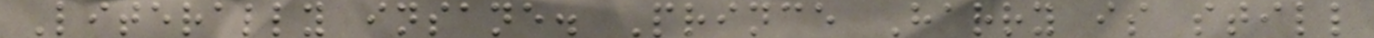Literally insane. Prince Harry is still
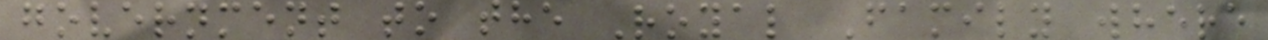government to the Royal Family where
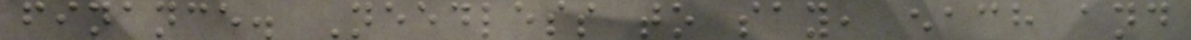finance. Needless to say, each and
